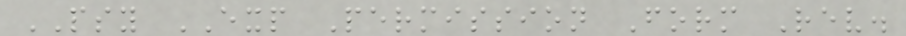PSY EXP Permission Form Rev.
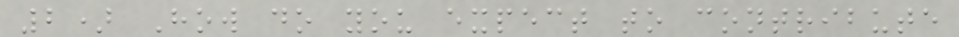2) How do you expect to contribute
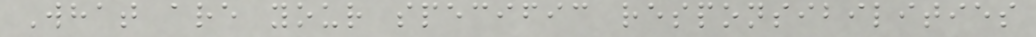What are your specific responsibilities
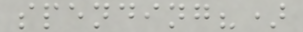spending?)
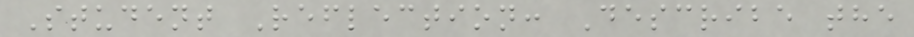Student Reflection: Describe the
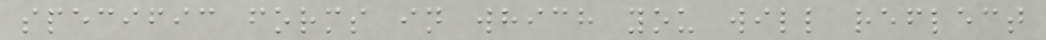specific forms in which you will reflect
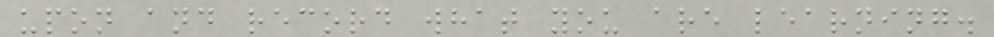upon and record what you are learning.
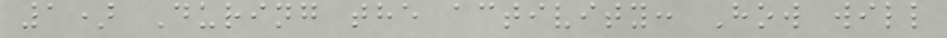1) During the activity: How will
